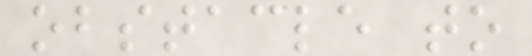obstacle to
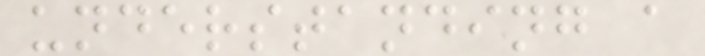understanding a
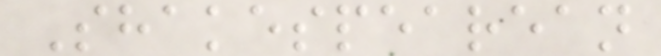Shakespearean
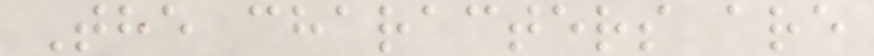The characters are
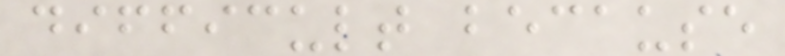difficult because
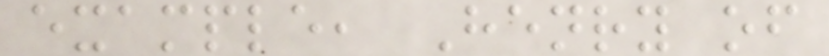example, Henry of
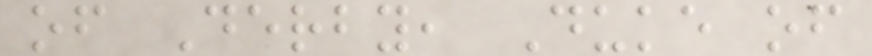of Derby, Duke of
